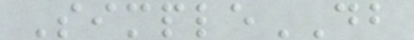SimpleDB
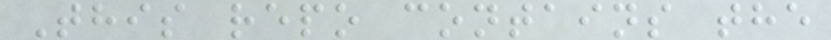This repo contains the
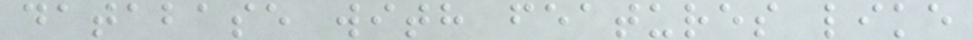database with features like
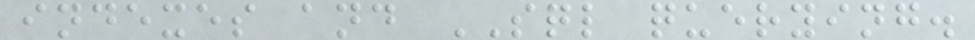indexes and SQL querying.
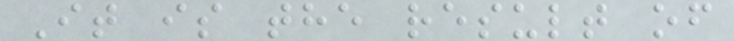It is the result of
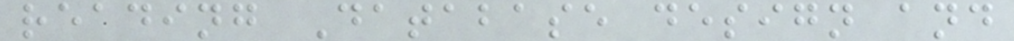reading Database design and
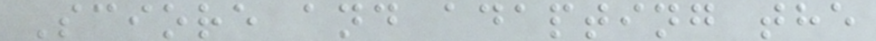Sciore and adapting the
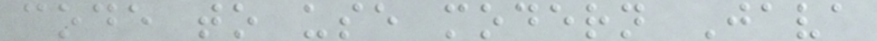code to use modern Java
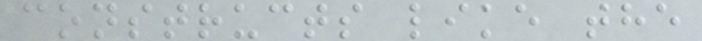constructs like the
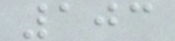103
